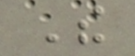The
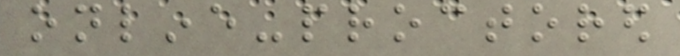online-proctored
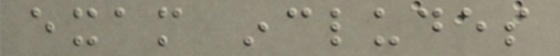exam includes
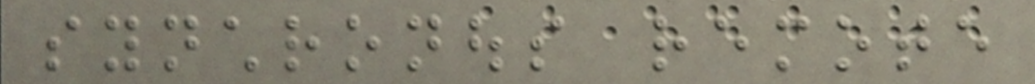synchronous remote
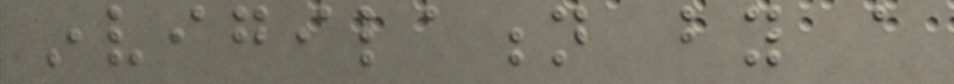invigilation by a
